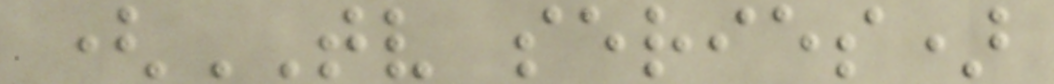(TV series)
